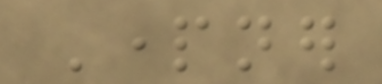Partner
